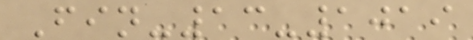Fin-13-1019
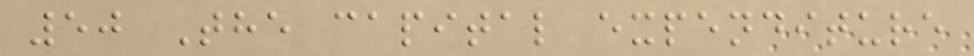50 The capital expenditure
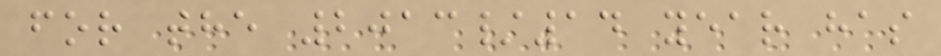for the 2013/14 year has
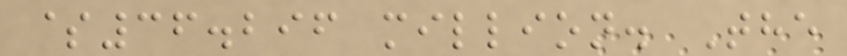$36.296 million. The
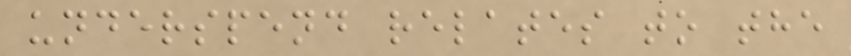underspend relates to the
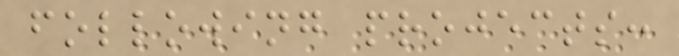following projects:
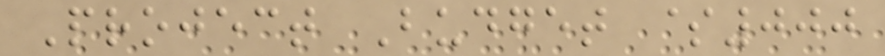Project Budget $000
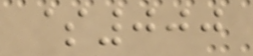$000
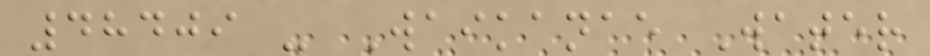48409 - Waikanae Water
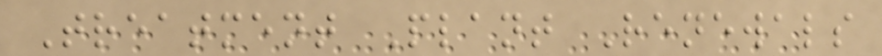Treatment Plant Renewals
